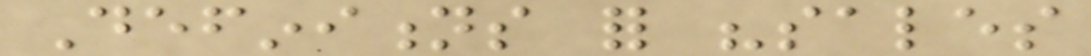Definitions for "sales
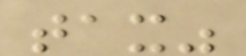tax"
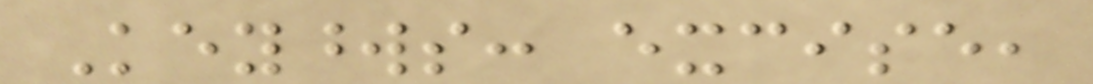Keywords: excise,
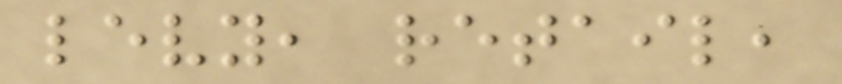levy, retail,
